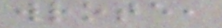wrote,
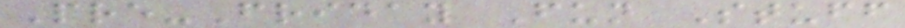Pre-Friday Fun Stuff
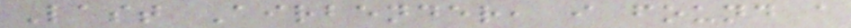Last Airbender, i found a
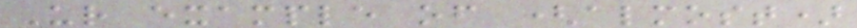Ur example of (almost)
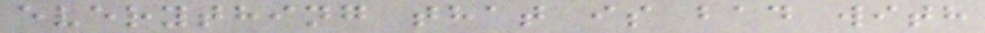everything that is bad with
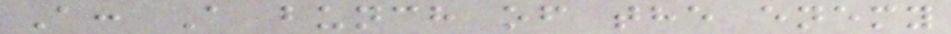A: A bunch of the enemy
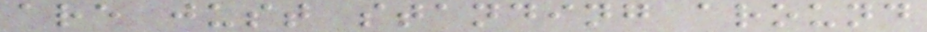are just standing around
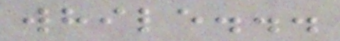while...
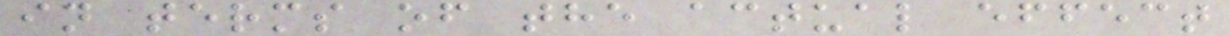in terms of the actual effect
